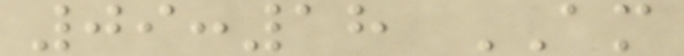09:18 AM
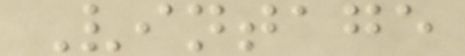Vintage
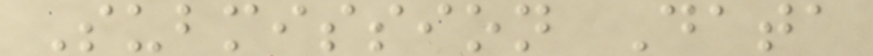Submission Data
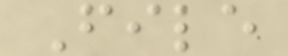File
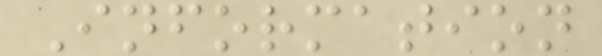Information
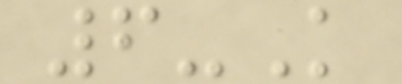6-K
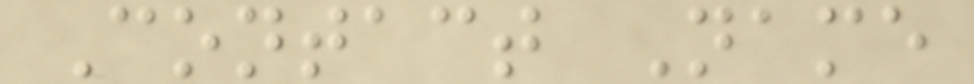Contact Name
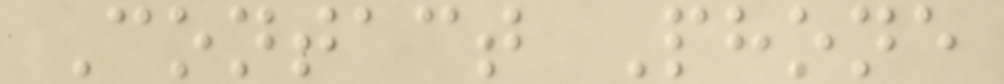Contact Phone
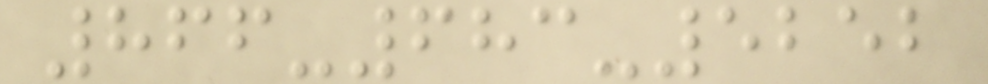866-683-5252
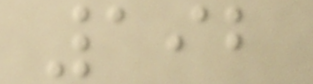192
